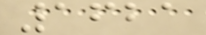1621
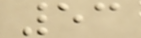53
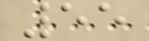55
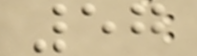57
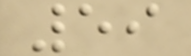59
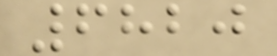6820
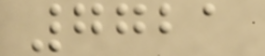7721
